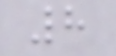8
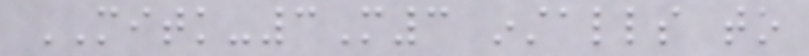MITK-3M3 installs to
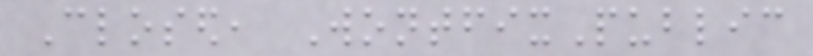Closed, WontfixPublic
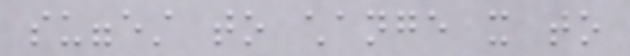suggest to change it to
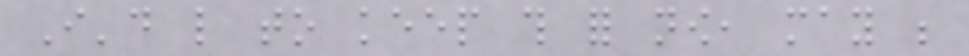I'd like to keep this for now, may be
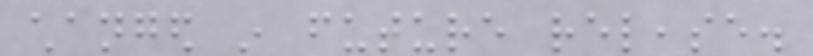changed in future release.
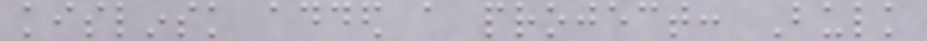kislinsk added a project: Bulk
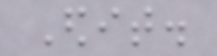Edit.
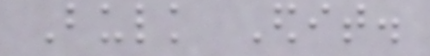Bulk Edit.
